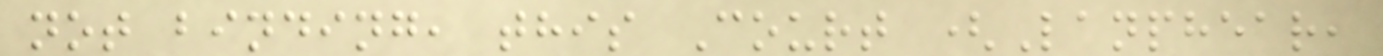not binding, this Court (Lanphear,
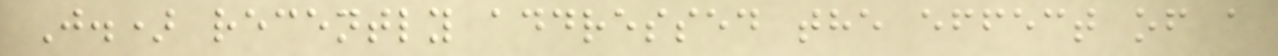J.) recently addressed the effect of a
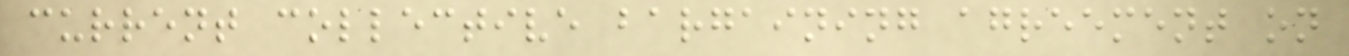current collective bargaining agreement on
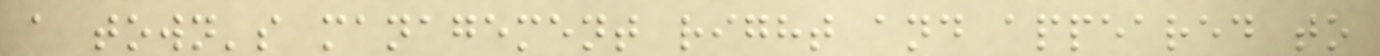a town's management right and appeared to
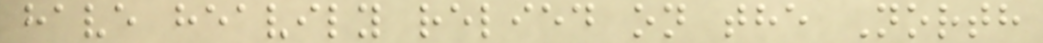have heavily relied on the North
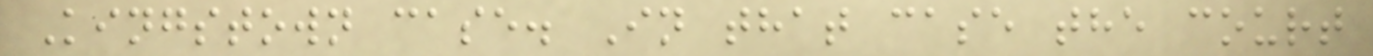Kingstown case. In that case the court
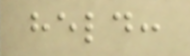held:
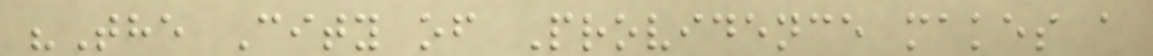"The City of Providence makes a
